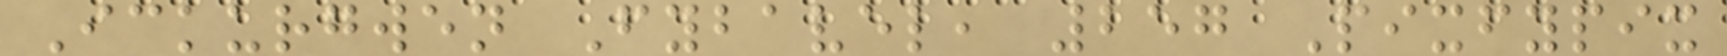Ickurgwen Fybavel, 257 Pixfypix
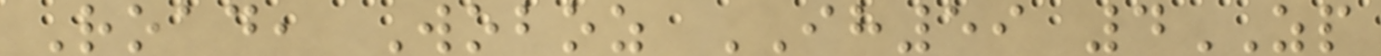Road, Woboz IH59 4ZP
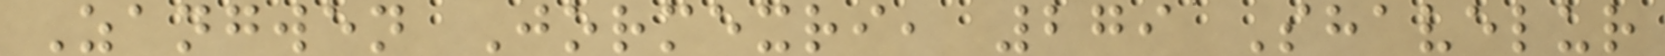Zangwen Jormexri, 279 Shavelur
